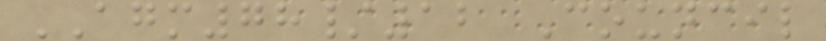AGM78/12 Council
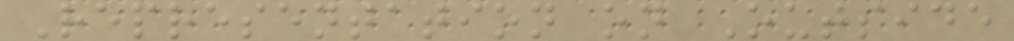Representation on Outside
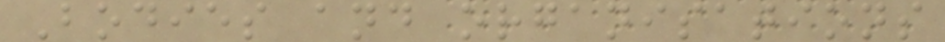Bodies and organisations
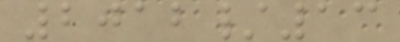2012/13
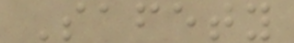Safety
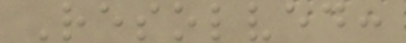Resolved:
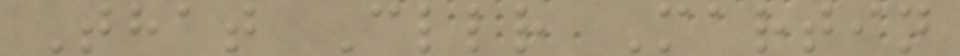That Cllr Martin
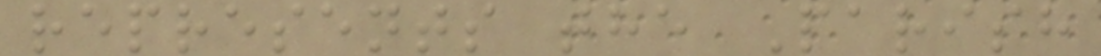represents the Parish
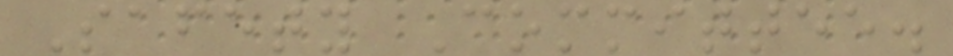Safety Committee.
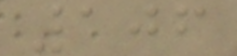106
